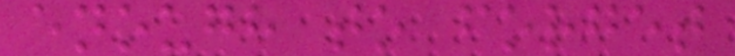enough to forget
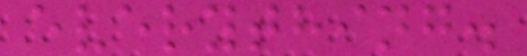everything.
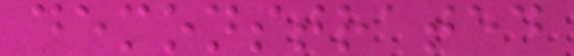demonstrated
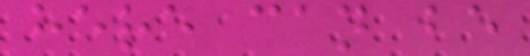here can be
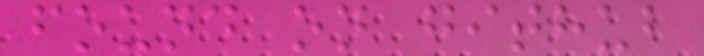found on github
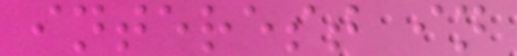interest in
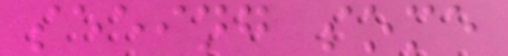seeing some
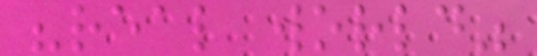"real world"
